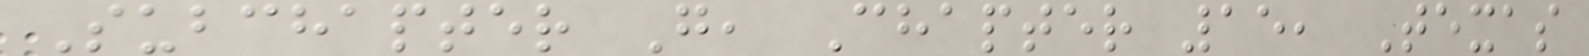Subchapter G, Chapter 15, Texas
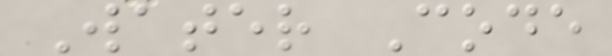Water Code
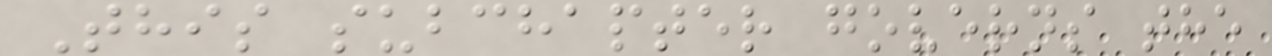This subchapter governs the
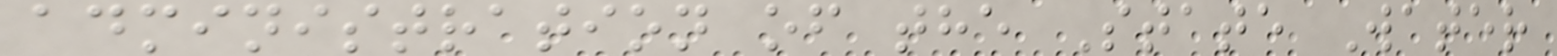administration of the State Water
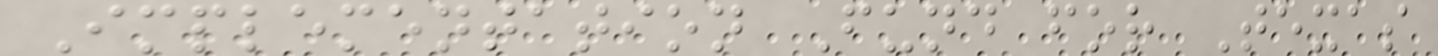Implementation Fund for Texas
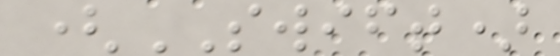(SWIFT)
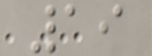19
